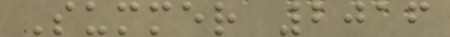Summer 2016
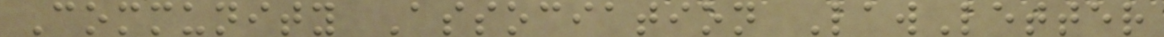Community Association LawLetter
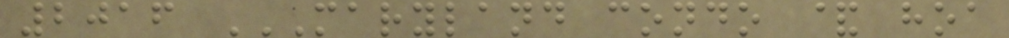2016 MARYLAND CONDO & HOA
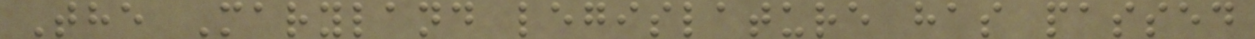The Maryland legislature has passed
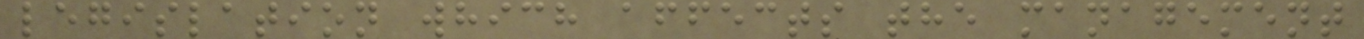legislation which affects the management
